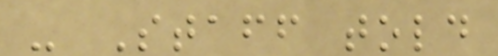- Staff told
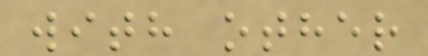with other
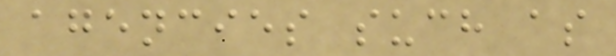agencies such as
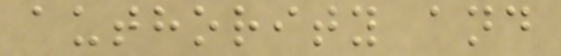authority and
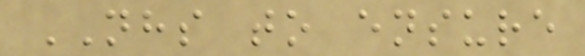NHS to ensure
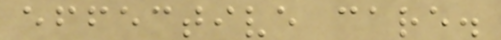effective care.
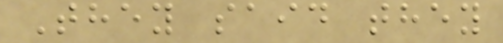They said they
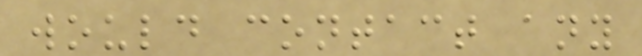would contact any
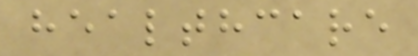healthcare
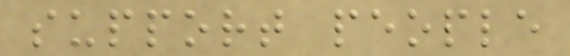support people
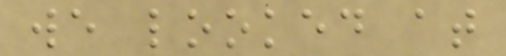we looked at
